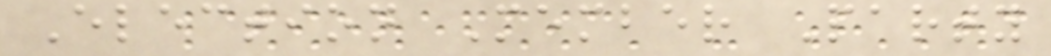Election Member Party
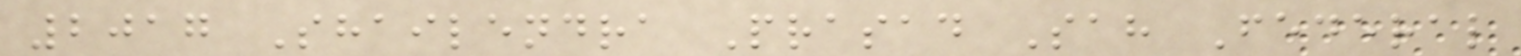2017 Shailendra Prasad Sah Federal
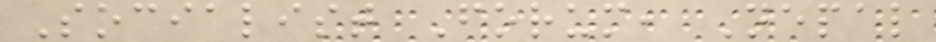Socialist Forum, Nepal
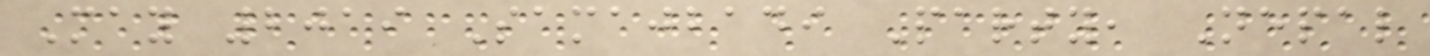May 2019 Samajbadi Party, Nepal
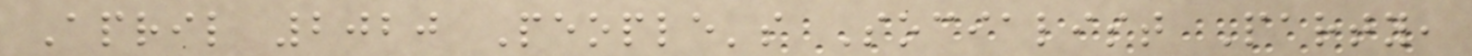April 2020 People's Socialist Party,
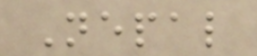Nepal
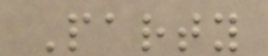Party
